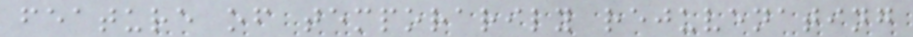feature of temporarily rejuvenating
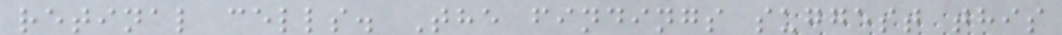retinal cells. The findings suggest this
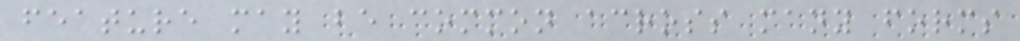feature may be common across many forms
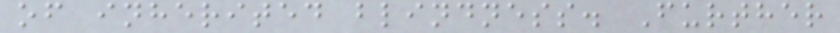of inherited blindness. Further
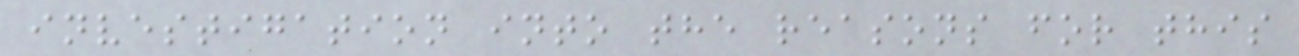investigation into the reasons for this
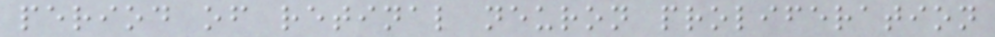period of retinal neuron proliferation
